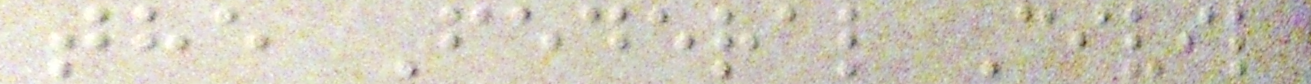the Federal Civil
